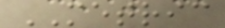METRIC
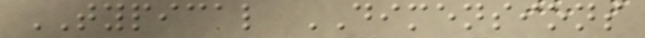TYPICAL DIMENSIONS
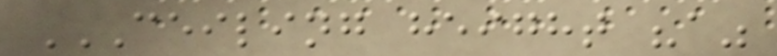CEILING HEIGHT "A"
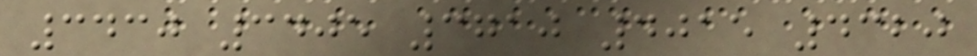3430 3405 3710 4015 4320
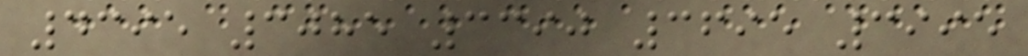4395 3085 3390 3695 3995
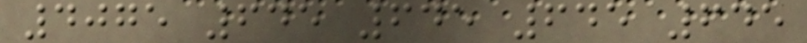4075 645 645 645 645
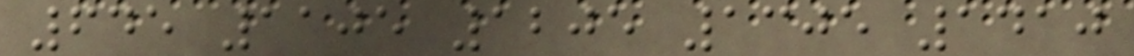645 1105 1205 1305 1410
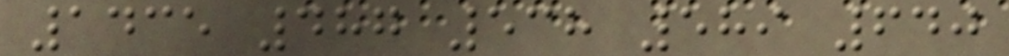1435 487 538 589 640
